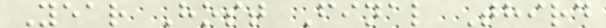Year Host Final Third
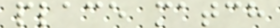place match
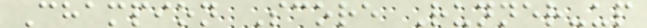Champion Score Runner-up
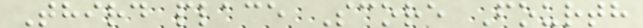Third place Score Fourth
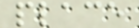place
